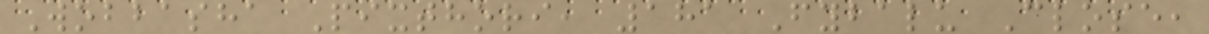Wobbasha Pixthori, 181 Fybalu Close,
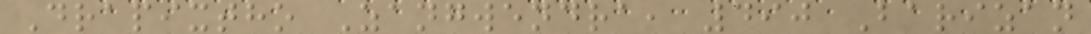Drapixtho Zangwendra, 490 Barizan
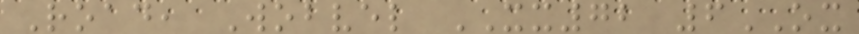Road, Wobvel XX72 6OX
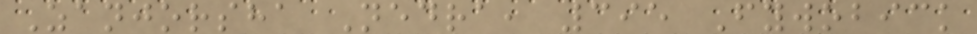Zanjorsha Nedra, 395 Fywobick
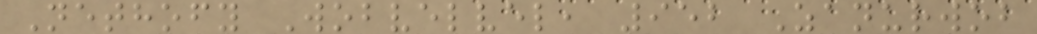Nethofy Wobvelvel, 952 Zanurwob
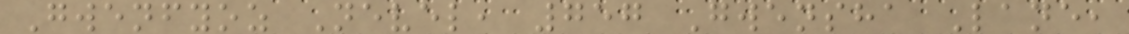Gwenfyoz Nevel, 757 Gwensha Lane,
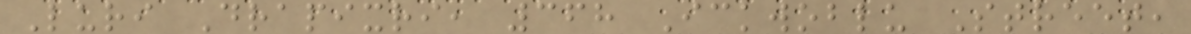Luri Drapixri, 368 Ickwoblu Street,
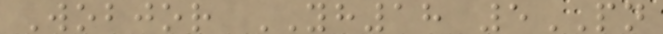Wobjor YH18 5PN
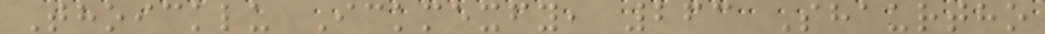Thoicklu Ickmexfy, 263 Shaurtho
